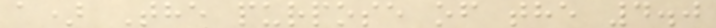a) The purpose of the 4.0
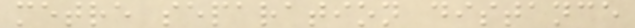metre separation distance
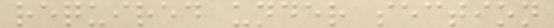required under section
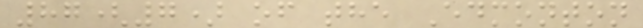87(7) of the Edmonton
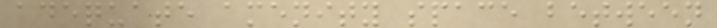adequate amenity space between
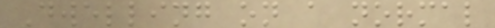Dwelling on a normal
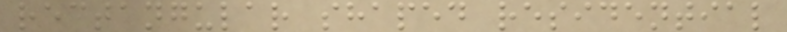rectangular shaped residential
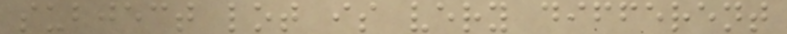subject lot is very different
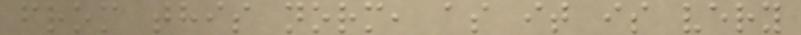from this norm, as it is very
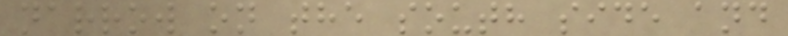narrow on the south side and
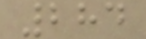284
